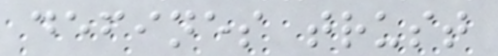defines trust
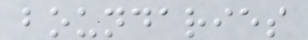boundaries
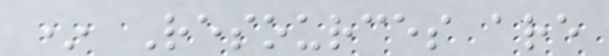* Resources are
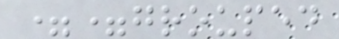==grouped
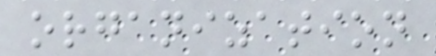organization
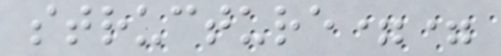structure==
